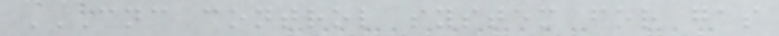CNC CONTROL SYSTEM FOR GAS
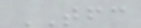TFC
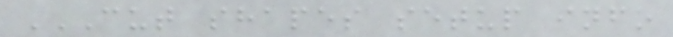CUT SHAPES SETUP INFO
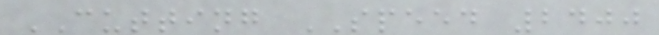CUTTING SPEED 2400
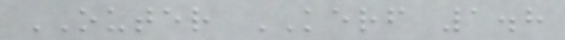OUTER KERF 1.8
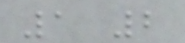1 2
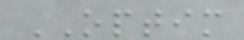OPTIM
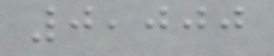0,000
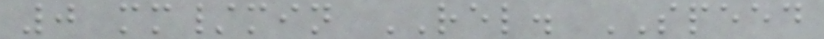0 mm/min REL. SPEED
